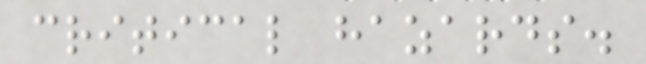critical hazards.
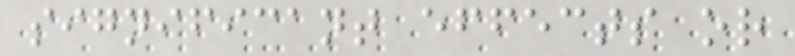significant effects or
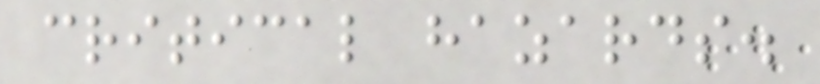critical hazards.
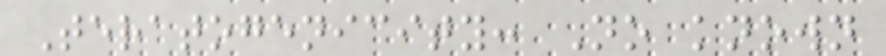Teratogenicity: No known
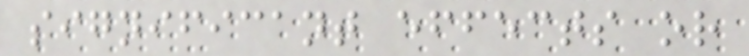significant effects or
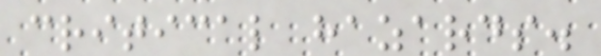critical hazards.
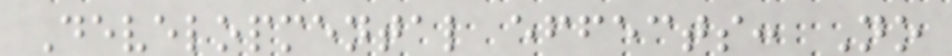Developmental effects: No
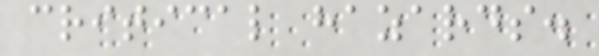critical hazards.
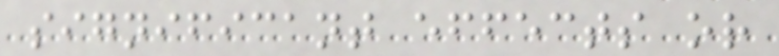significant effects or
